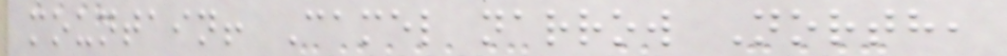mountain! Camel narrow North,
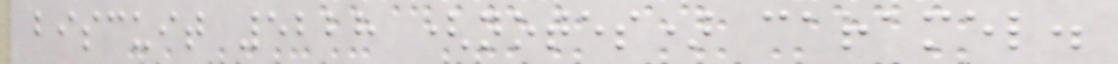biscuit 5228 (notes) caramel.
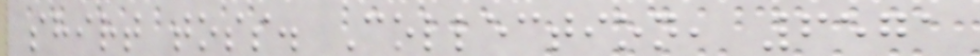shirt toss. Collection, 6571
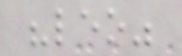"leo"
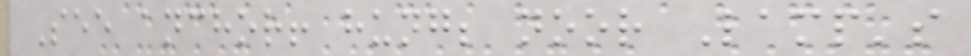See anchor! hung; noor Lamp's
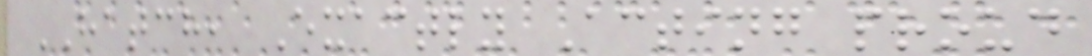HATCH, Exactly Acting proud
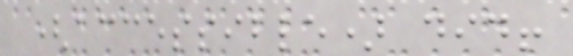(accessible) did!
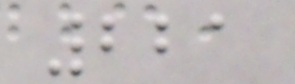221
